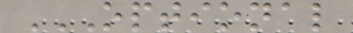OPTIONAL
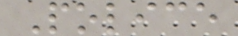Police
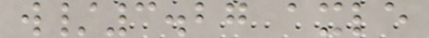w/3.27 axle
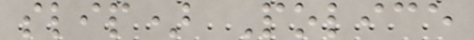slip) Police
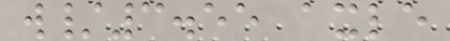w/3.55 axle
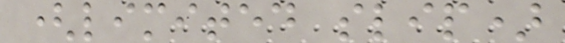(limited slip)
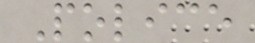Police
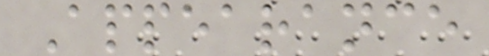Appearance
